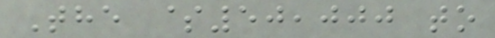The $50,000 to
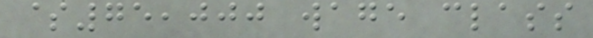$75,000 wage class
